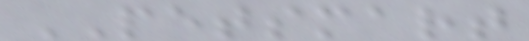PETSMART
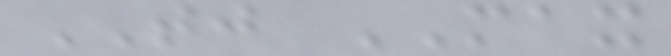TJ MAX
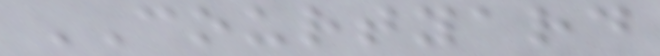COURTYARD
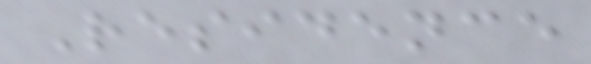Residence
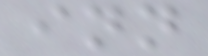inn
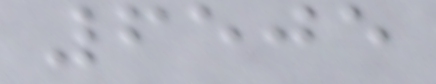6505
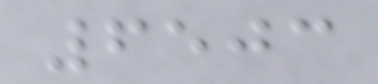6503
